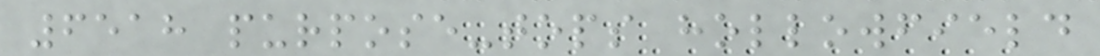6518 purpose-tops hollowfield
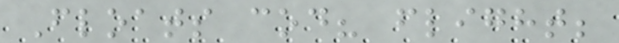Floats cod? flight;
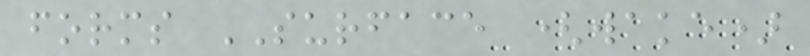forms SURFACE (wake)
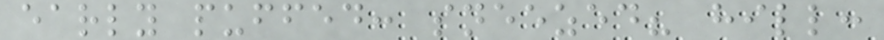early puffed: sneezed? hill:
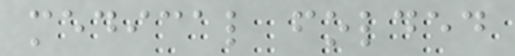medical folded
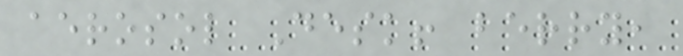aerosol Desk! berry,
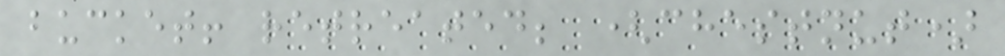bucket! retreated; (chestnut)
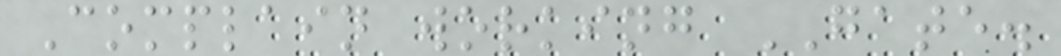Complain working GATE.
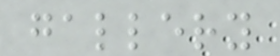gallery
